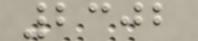2302
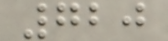720
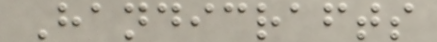Handicrafts
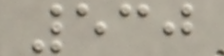530
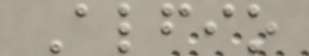Alfio
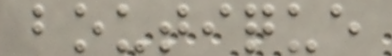boutique
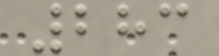283
